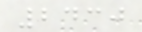2430
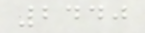2440
